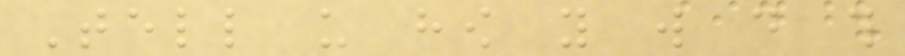Tell us how you will do this
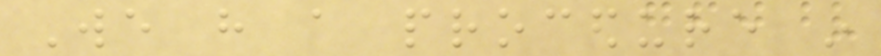We have a procedure in
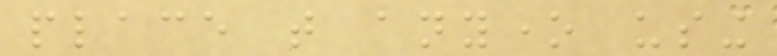place that anyone using
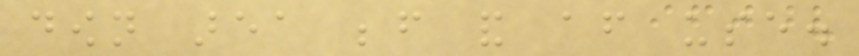down area before and after use.
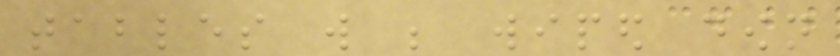tables will be wiped down
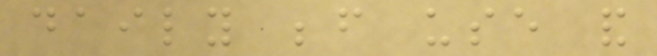daily before use and
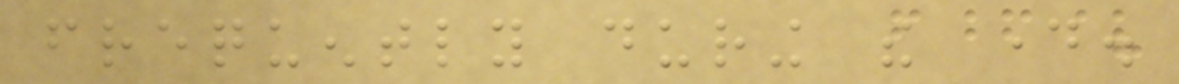frequently during the day.
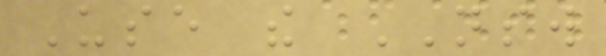Use the NSW
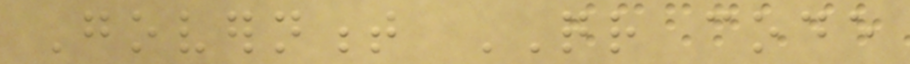Government QR code
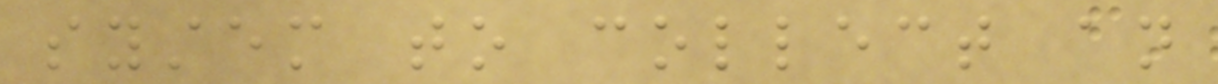system to collect an
